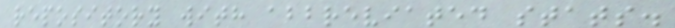repository with abbreviated stats.
